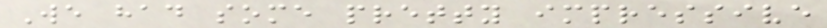We had some pretty impressive
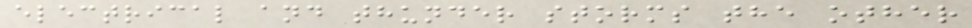electrical and thunder storms the other
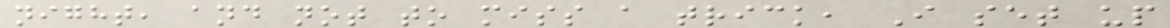night, and not to miss a trick, I set up
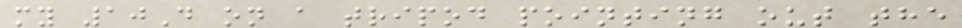my 10D on a tripod pointing out the
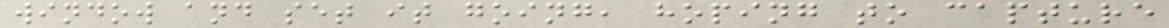window and set it going, hoping to capture
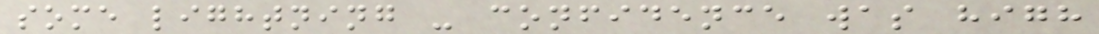some lightning - confidence was high
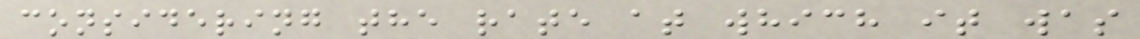considering the rate at which it was
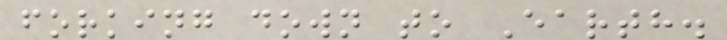forking down to Earth.
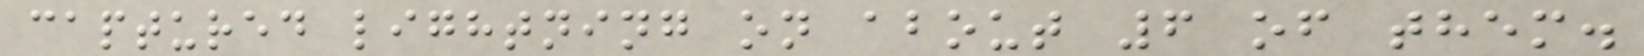captured lightning on about 6 of them.
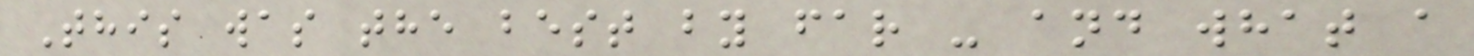This was the best by far - and what a
